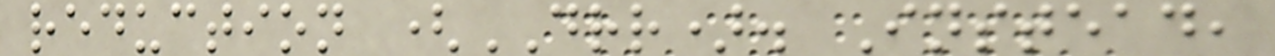reduction (DRR). Instead,
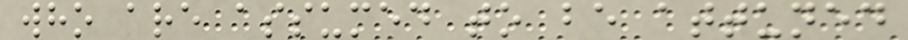who are assumed to be attuned
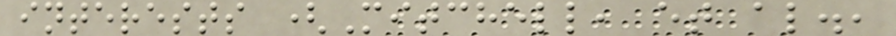interests (Mitchell, et al.,
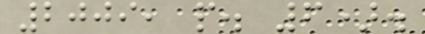2009, p. 6).
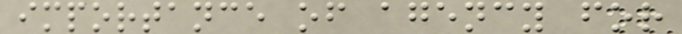importance of agency for
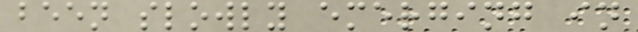been slowly emerging in
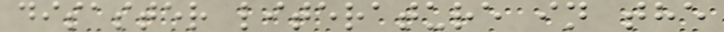disaster literature in the
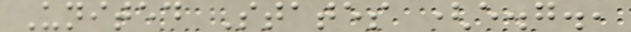United States (e.g.,
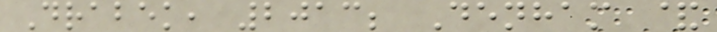Drabek, 2013; Denham &
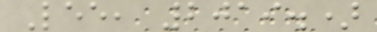Lee, 2019.)
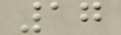17
